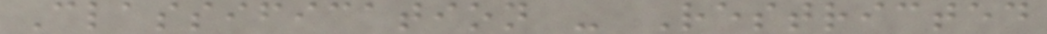Classification - Restricted
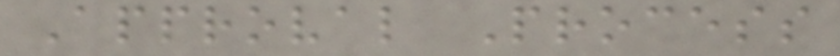Approval Process
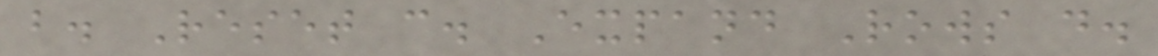b. Reset c. Expand Rows d.
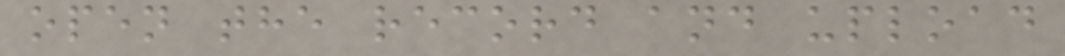open the record and upload
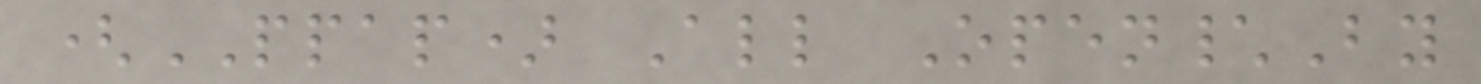(PPAP) All Open\By
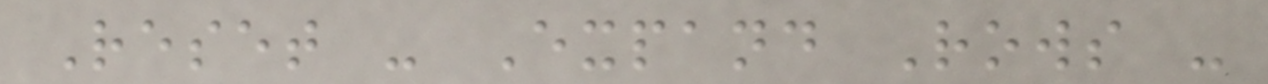Reset - Expand Rows -
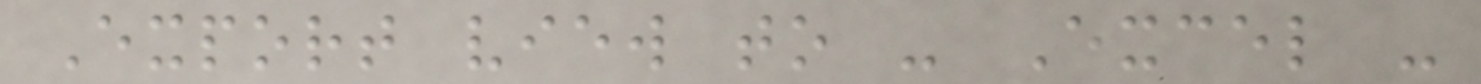Export view to - Excel -
